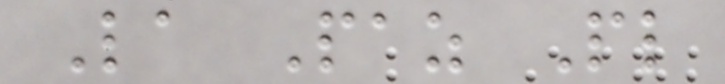La Paz Pl
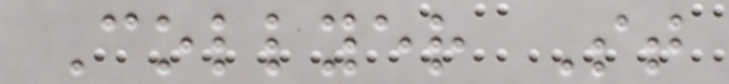Collyer St
